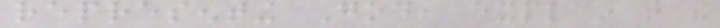representing God, explain that the
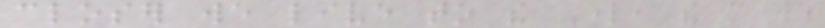closer we live to the Lord, the more we
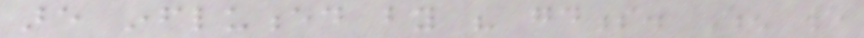are influenced by his goodness. When we
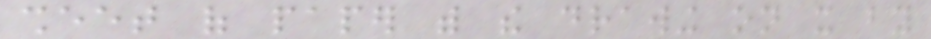sheet of paper with the drawing on it by
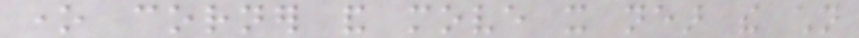one corner and move it near the children
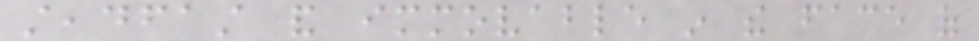steadfast and immovable in the face of
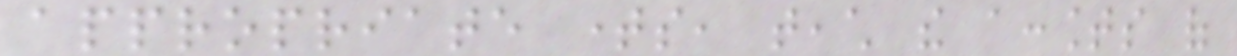appropriate times, teach the accounts of
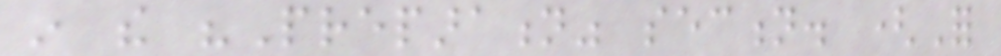in the "Preparation" section. (For
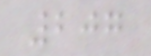207
